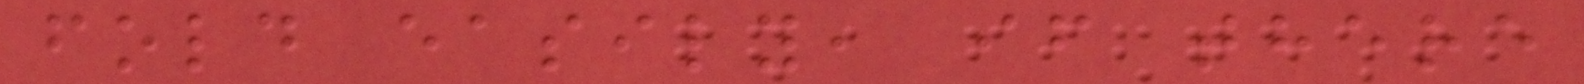fold easily, if there
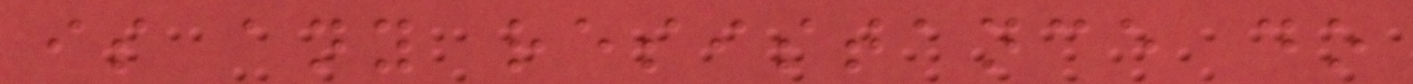is any resistance do
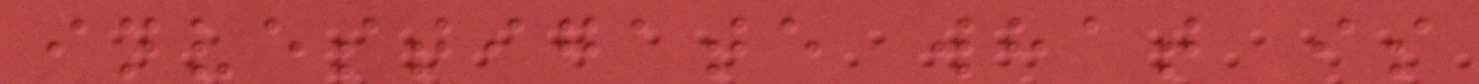investigate what is
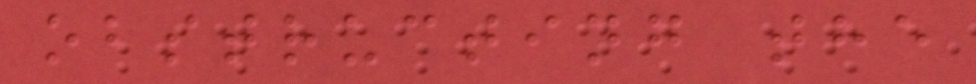obstructing the
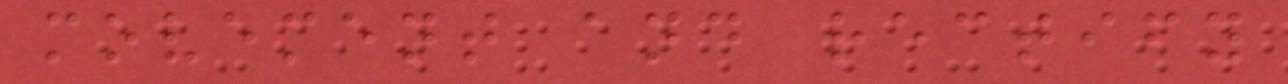movement and rectify
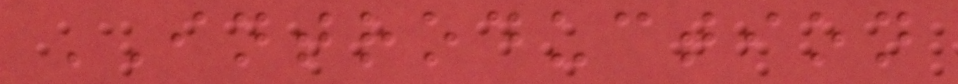INTRODUCTION
